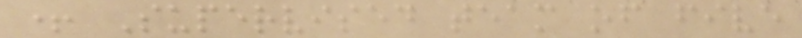+ Supervised team of five
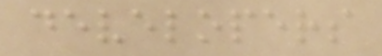developers
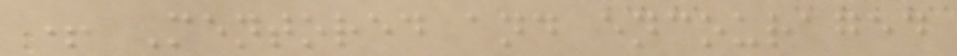+ Mentored and encouraged
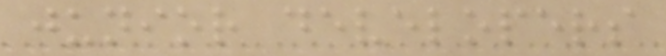junior developers
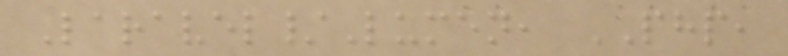Laravel/Lumen, PHP,
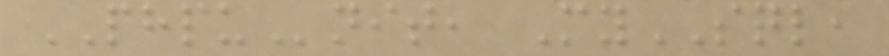PHPUnit, MySQL,
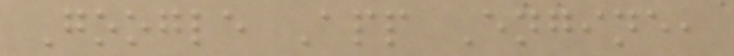Google App Engine,
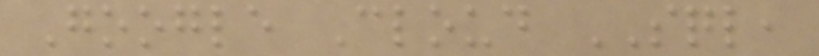Google Cloud SQL,
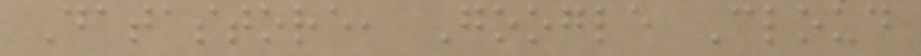Datastore, Google Cloud
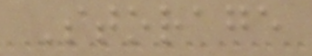Storage
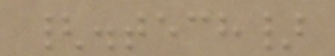{.tech}
